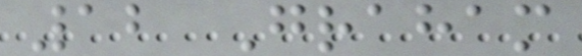12 Graham
